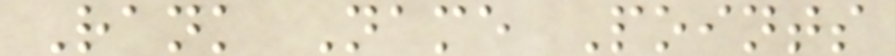Rank Name Points
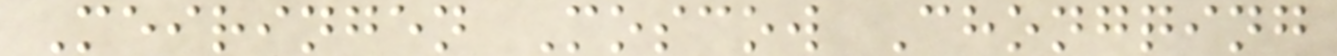Meiringen Moscow Chongqing
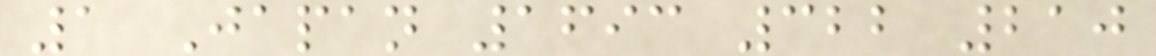1 Japan 1693 322 210
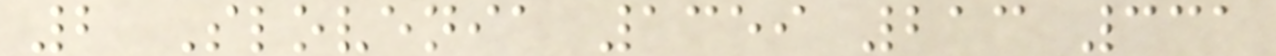2 Slovenia 1359 213 331
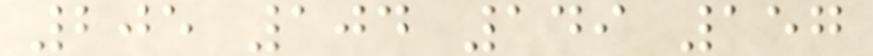205 104 149 157
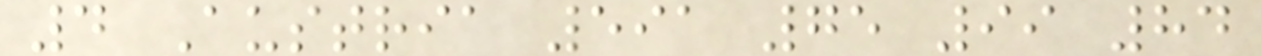4 Austria 591 75 99 84
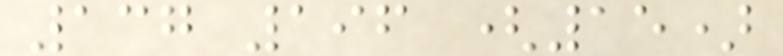137 196 (15)
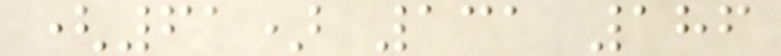(61) 131 186
